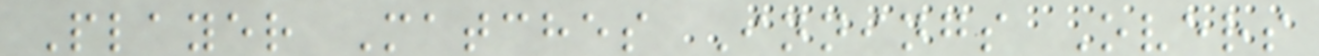Player Matches Innings Overs
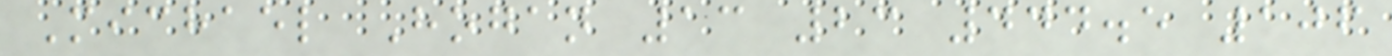Michael Hogan 13 23 444.5 106
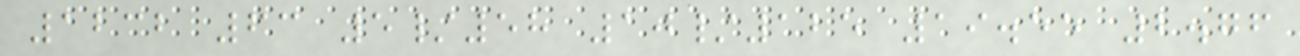1232 63 5/58 10/125 19.55 2.76
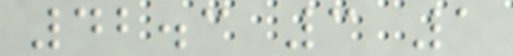42.3 3 1
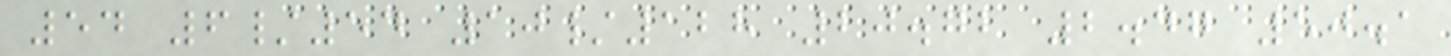54 6/54 10/128 20.72 2.47 50.1
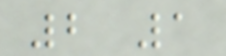2 1
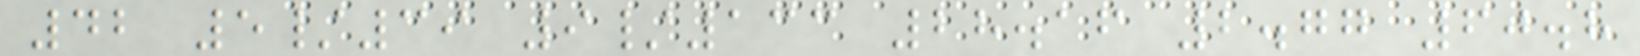42 5/39 9/133 28.16 2.77 60.8
